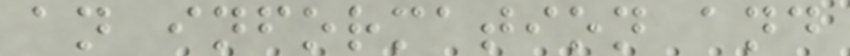an information and
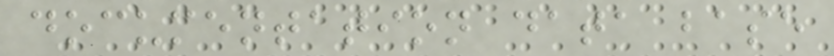documentation data base
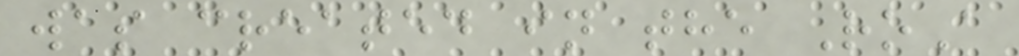was created in the RoA
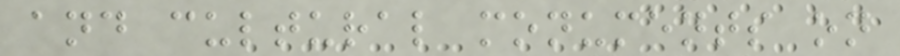and cultural monuments on
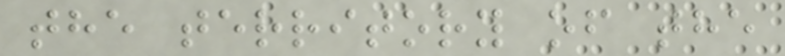the territory of the
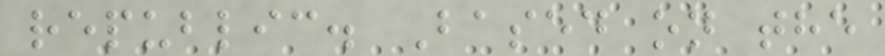republic. Based on the
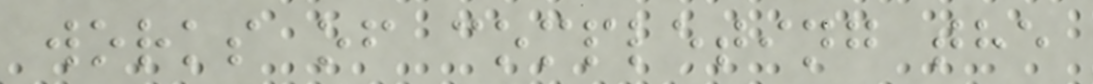works of completing the
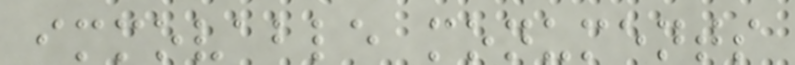immovable monuments
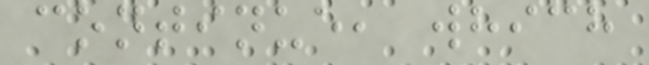continue, which
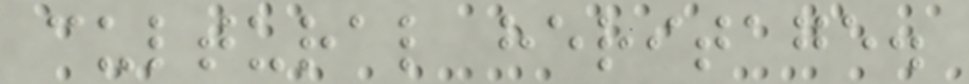cultural heritage.
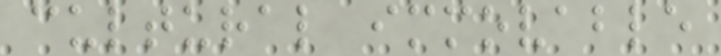cultural immovable
